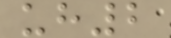uh2
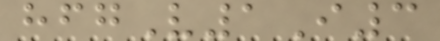hfgV1I3
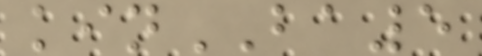kinBA5
